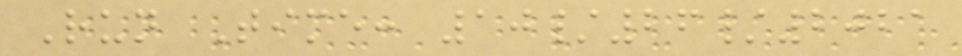Run Time: 10/26/2021
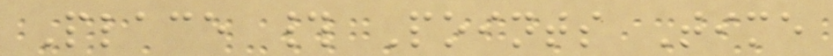Place # Points Time
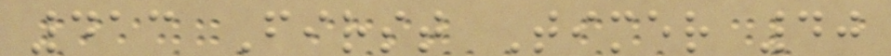413 First Timer 40
